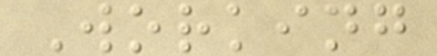Working
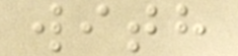with
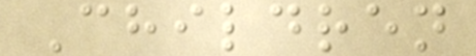Children
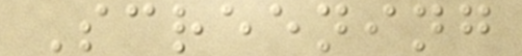Screening
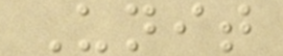Unit
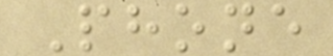Phone
